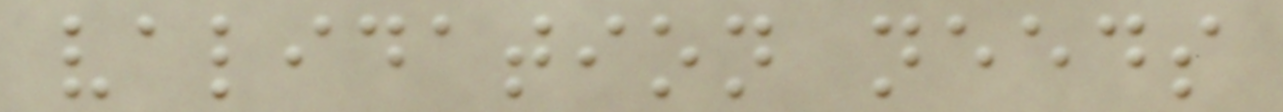validation needs
